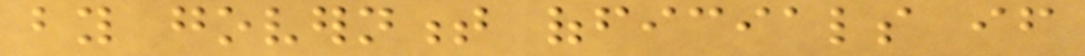by government officials if
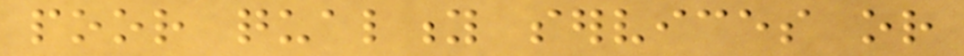poor quality services or
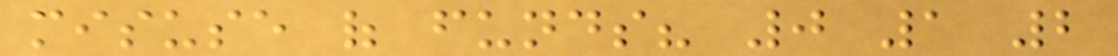misuse of funds? 0 1 2
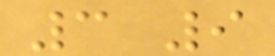3 9
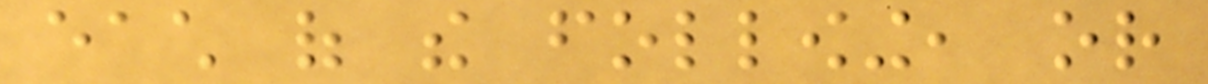each of the following, or
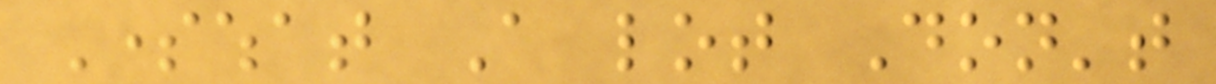Somewhat A lot Don't
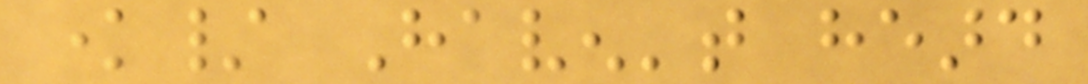know/ Haven't heard
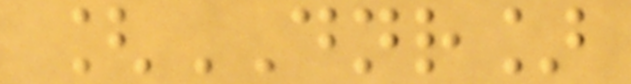[DNR]
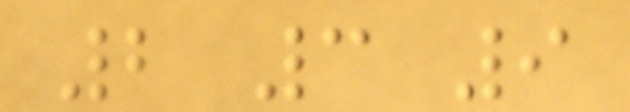2 3 9
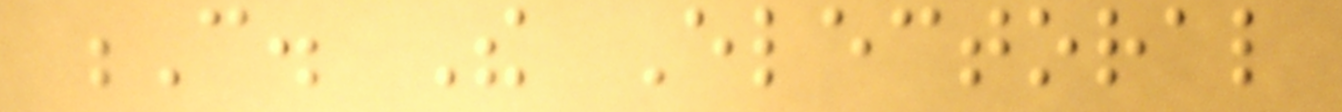C. The Electoral
